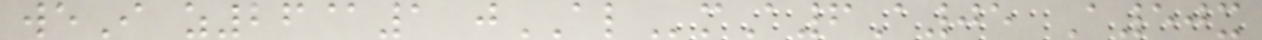weI z26@1 jALmA6A05 A50x
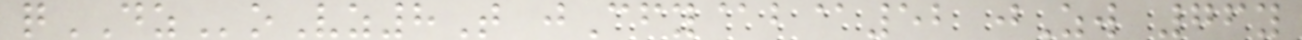qDZoVz8T jCfy@b@52 jZw 76y
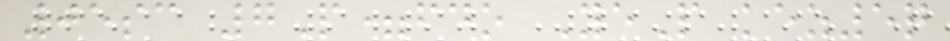05sc 7P=fdo YeP kez5q
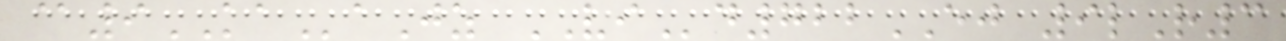@9KAaJz VId722EJ 9lR3
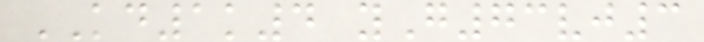KD1k4 yG73vj3
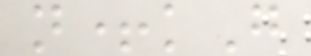n+kG
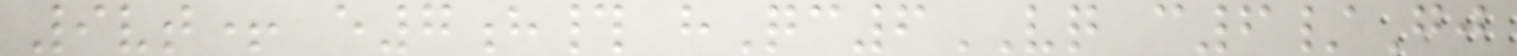9vt+ e7h# hQc6VQ c6/Gj
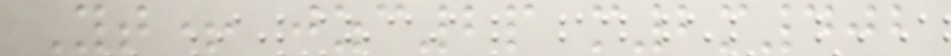Yt+ jzc2p m2m402
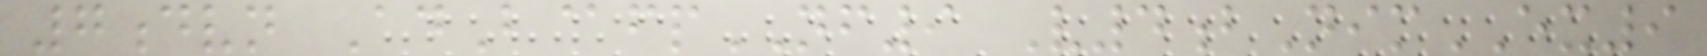7dvn AdB@fpNF9 V4bNimEX9
